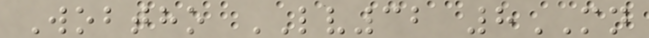Wobtho LV32 8MN
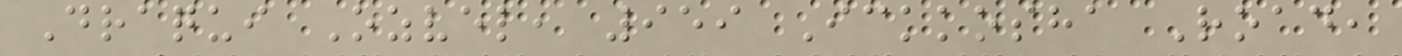Draqui Ozvel, 959 Ickkosha Road,
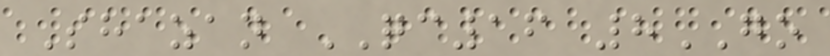Shazan QC16 8GO
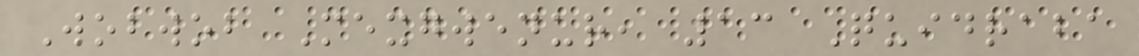Wobwob Mexgwenur, 13 Quidraba
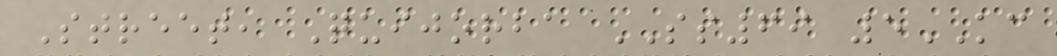Street, Quijorba SS69 5KC
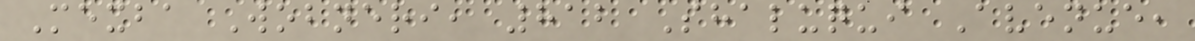Mexba Wobneri, 812 Shaluqui Avenue,
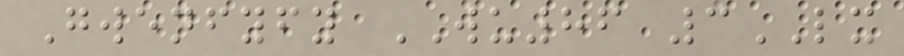Gwenfyfy WU86 3LX
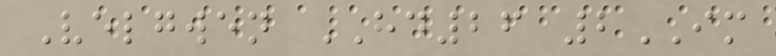Velgwen HD26 2IM
